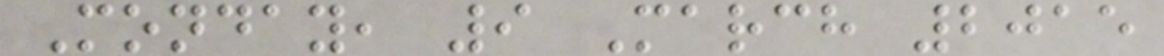Monday, 9 March 2015
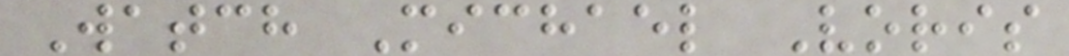Watch Michael Voris
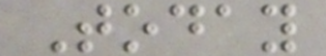Today
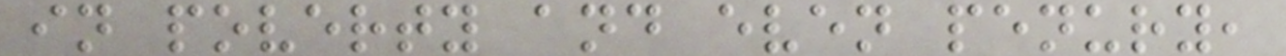in poverty and even penury,
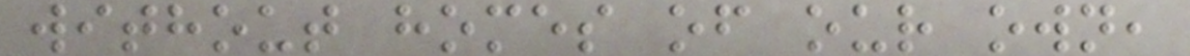without homes of our own,
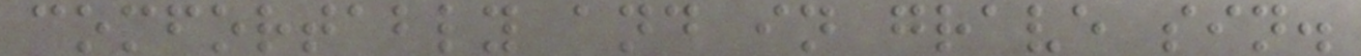comfortably and in grave sin.
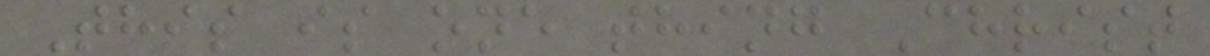This is one thing Christ
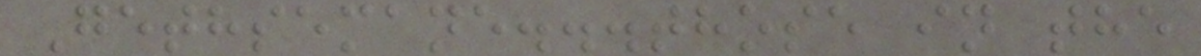Gethsemane...those in the
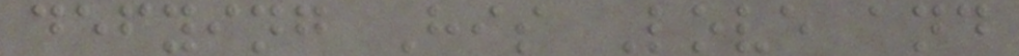defying His Love and
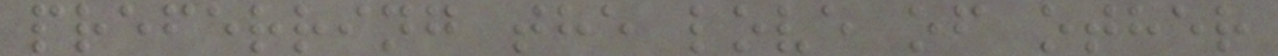preferring the love of other
